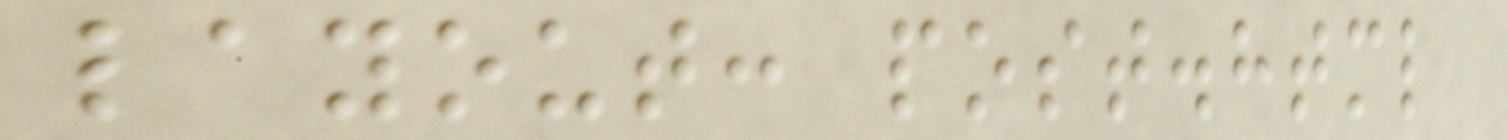layout: post.html
